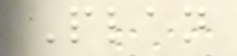Plan
